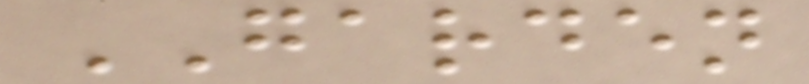GARDEN
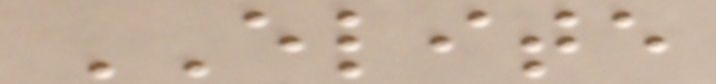ELITE
